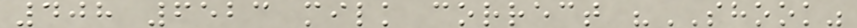408 6523 milk correct "SHOOK"
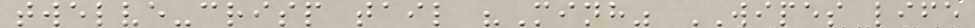twelve-crisp tail "Minh" WIPES life
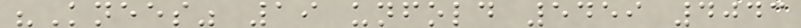"Knees" 19 unfold 5459 4043
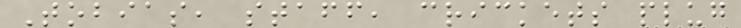Tobias, staff, crickets plug
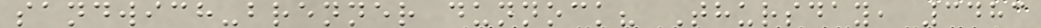sandwich-brenner dunnock? Thursday, 3483
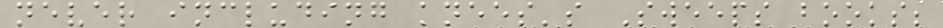never including knees's Sweeps books;
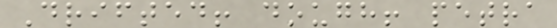Drifted! dough! petra
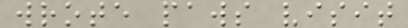wrote paws visit
